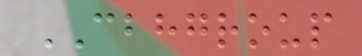CBHGROUP
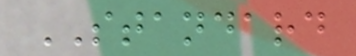STANDARD
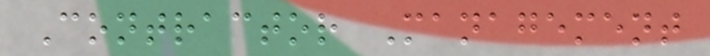Contractor Management
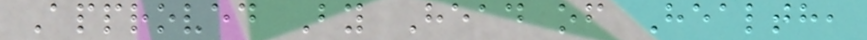Approved By Head of Health,
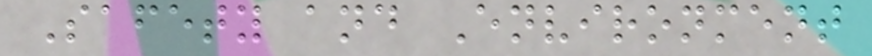Safety and Environment
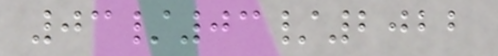03/03/2022
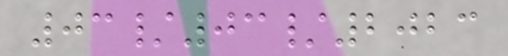03/03/2023
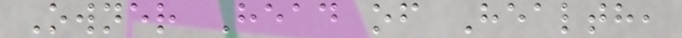Owner Head of Health,
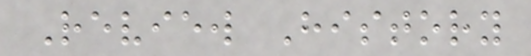Review History
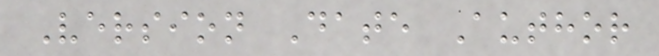Version Date Author
